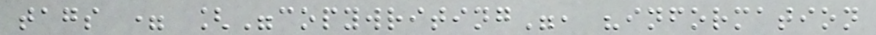tags = ["copywriting", "information
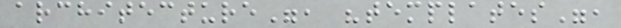architecture", "templates",
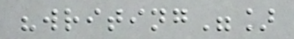"writing"]
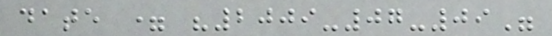date = "2009-07-09"
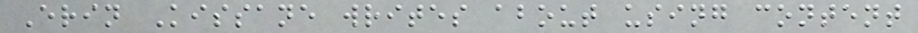Erin Kissane writes about using content
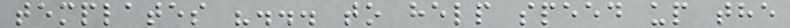templates "... to help speed up the
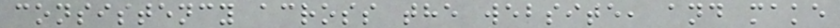consistency across the website, and make
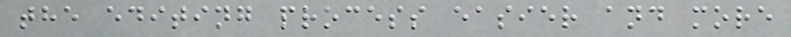the editing process easier and more
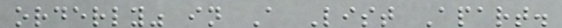orderly" in A List Apart.
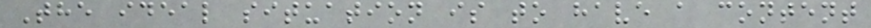The ideal situation is to have a content
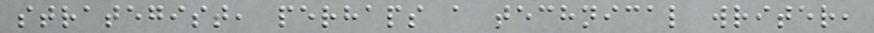strategist, perhaps a technical writer,
